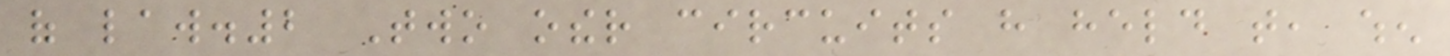of law.2 Two other circuits have held that, when
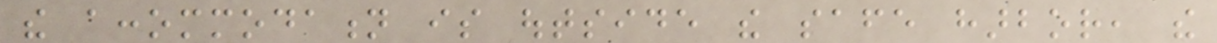the accommodation is outside the safe harbor, the
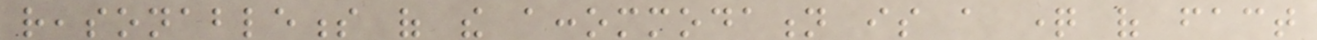reasonableness of the accommodation is a question of fact
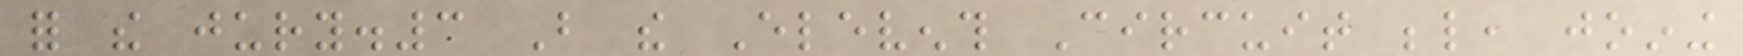for the jury.3 But the Eleventh Circuit below, joining
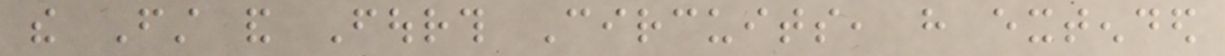the First and Fourth Circuits, have extended
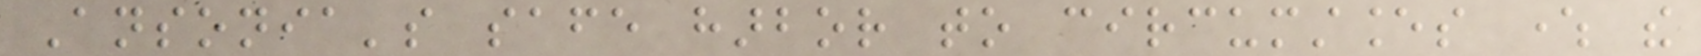Ansonia's safe harbor to circumstances where the
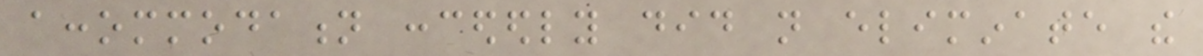accommodation concededly did not eliminate the
